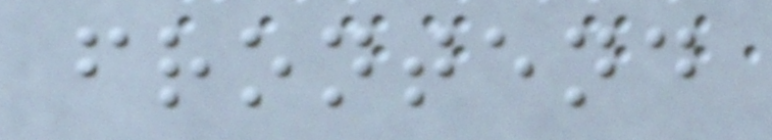frontend
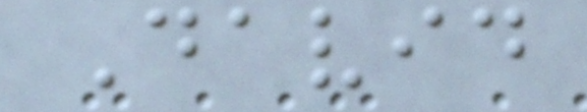David
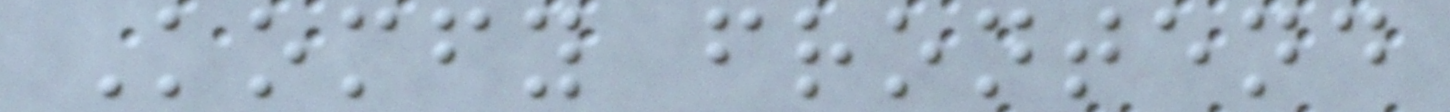Komfy frontend
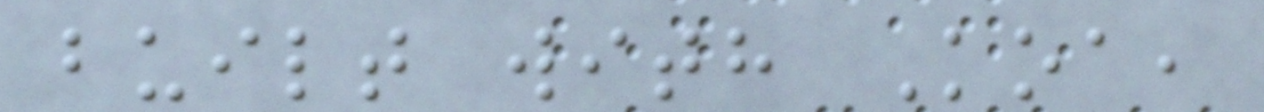built with Koa,
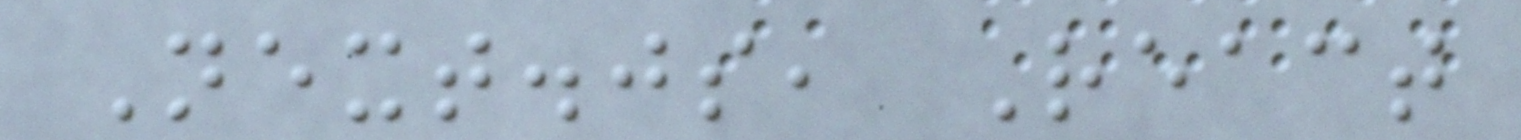Next.js, React
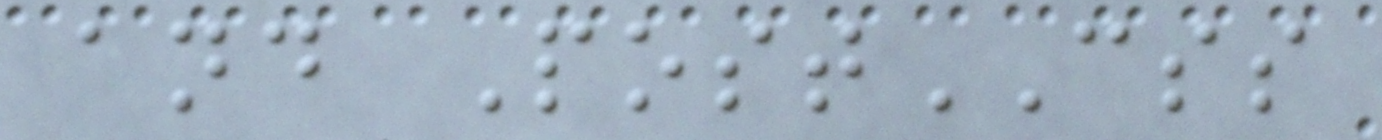and PostCSS
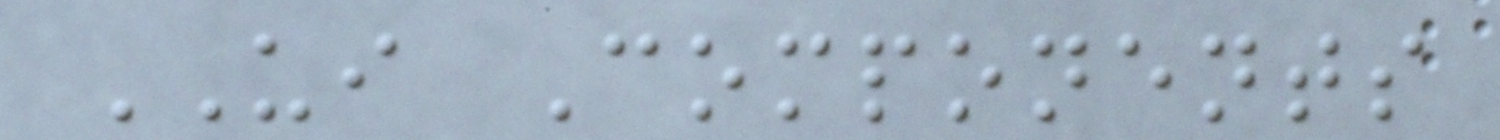UI Components
